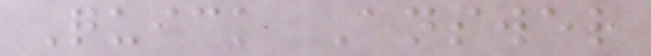Quick Answer
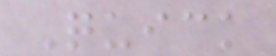Quick
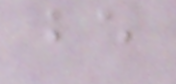be
